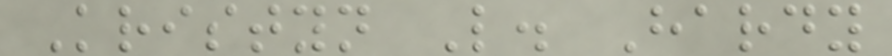Kristyn L. Hardy
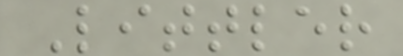Littler
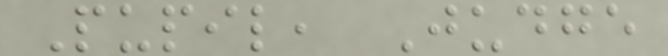Pupil, Judge
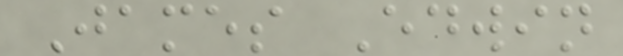James Edwin
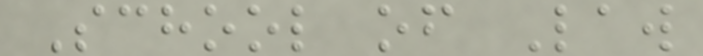School of Law
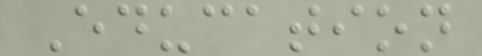Education
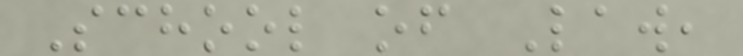School of Law,
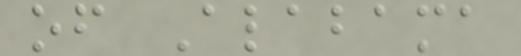of Alabama
